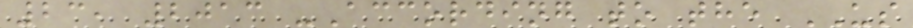23, 2013 -According to the US
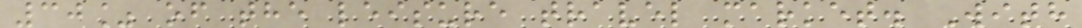30% of the leisure travel market. With
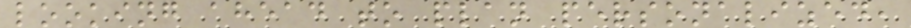looking ahead to plan personalized,
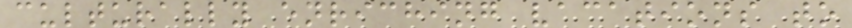culturally enriching vacations to
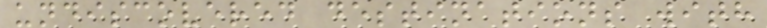undiscovered destinations with
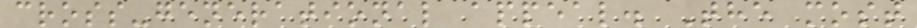cross-generational appeal. The most
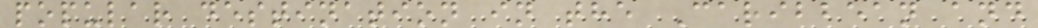popular destination in the Caribbean and
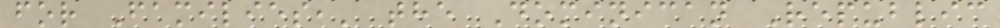for Families,' the Dominican Republic
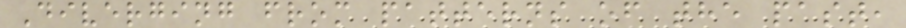Diverging from patterns of the past,
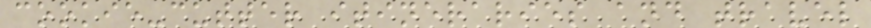cookie-cutter itineraries and travel
